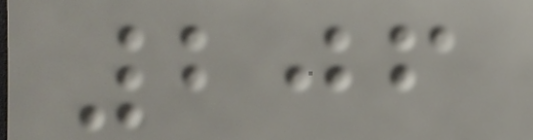206
